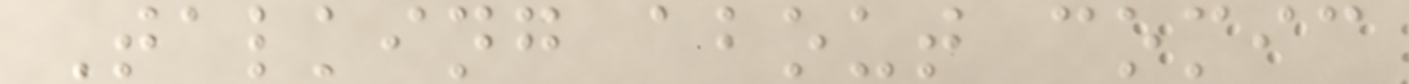Talking about comic
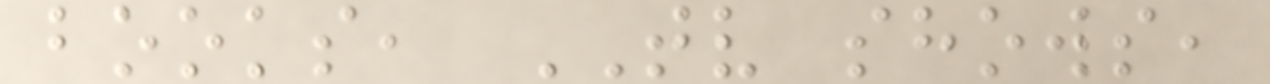books, TV shows,
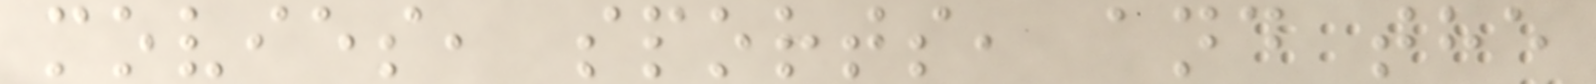movies, sports, and the
